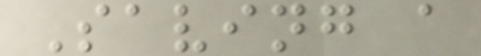Saving a
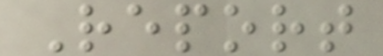Report
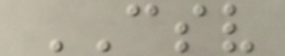CSV
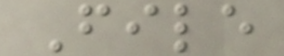File
